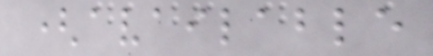(available
